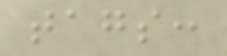tags:
